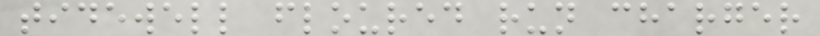tidewell floured run charger
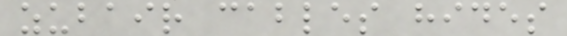zubair cables hides
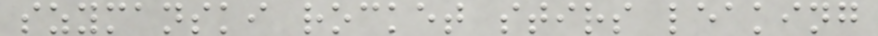szymanski rocket stirs leaking
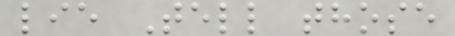lie Tell those
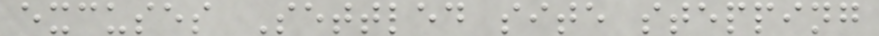excuses Settled site stepping
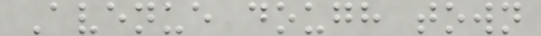Avenue dough town
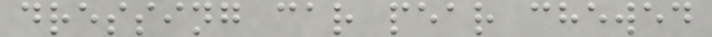dressing car pear chewed
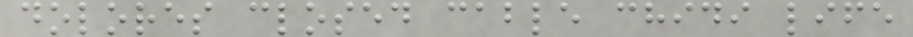dolores closed cable chidi life
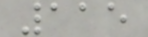115
